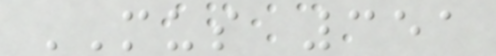MUS 351
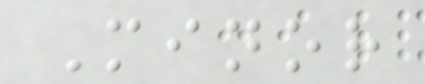Minor
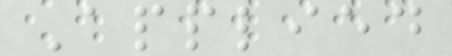Applied
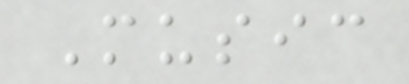Music
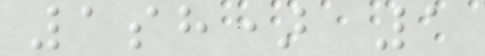1sh) 1
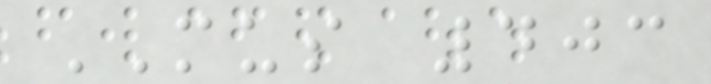MUS 403
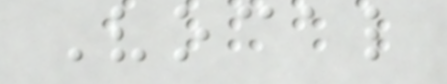Vocal
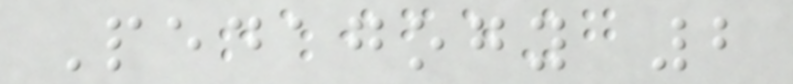Pedagogy 2
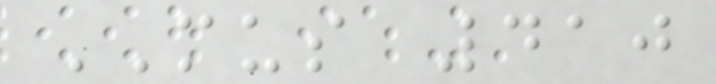MUS 410
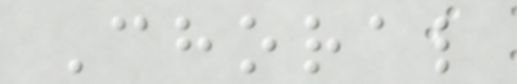Choral
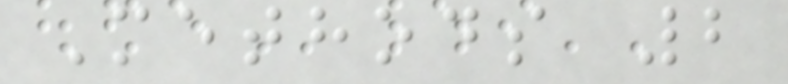Methods 2
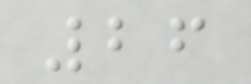26
